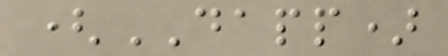(DAPP)
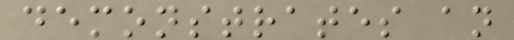demonstrates an
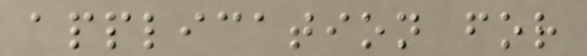application for
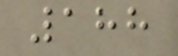188
